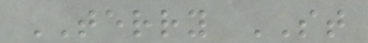TERRY ST
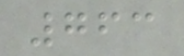763
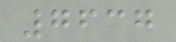7637
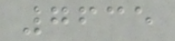7635
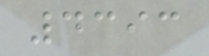4393
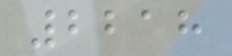2218
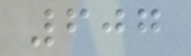607
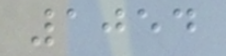1054
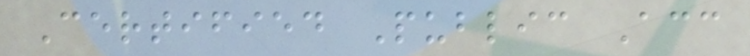Certified Public Acc
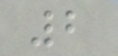2
